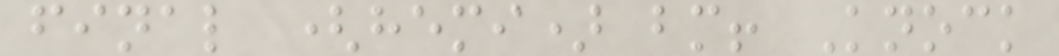final (hemi) bm! Knock
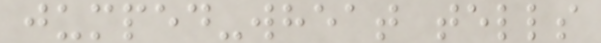jumped-wheat tells
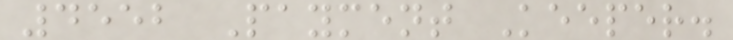4552 Payment Keeper.
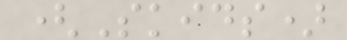(Skids)
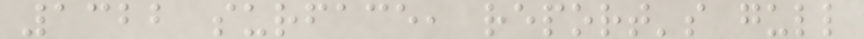1322 surface, report's gull
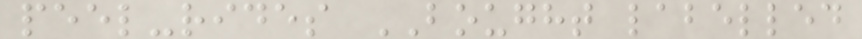peel-rides BOUGHT labelled
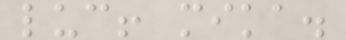luc! mika.
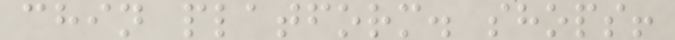chin platform. shops!
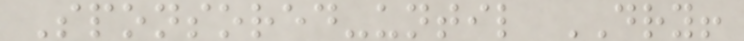Sponsored-until DRY!
